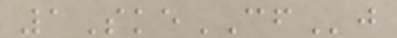1SkeCFj
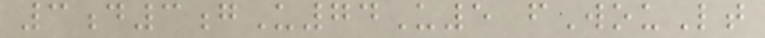3d3gU74U5 fWouLt
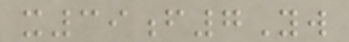x39f7Yw
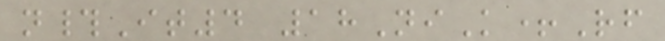n#It4 18NiK+Rf
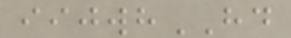iijwhHD
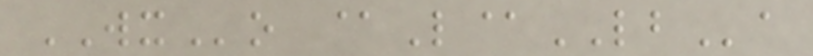WXo @L@LBa
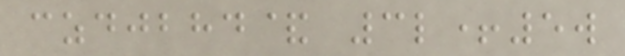czdjbhd& 3l+5w
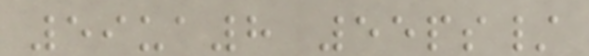59ua8 55ps/
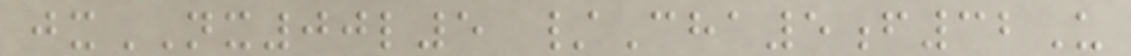jxNX00l5 /Cha5f32U
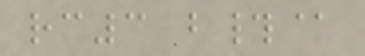rc3 b#@
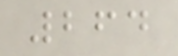264
